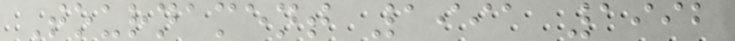Tournament 1991 1992
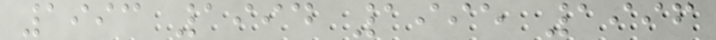1993 1994 1995 1996
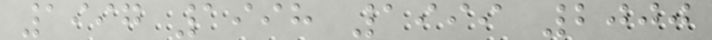1997 1998 1999 2000
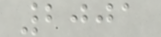2001
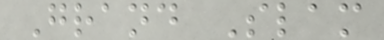Grand Slam
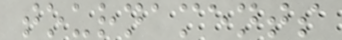tournaments
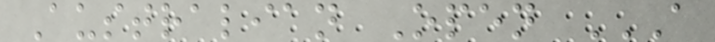Australian Open A
